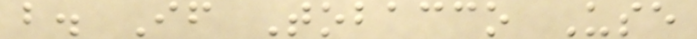b. If Tobacco Use
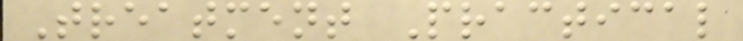Treatment Practical
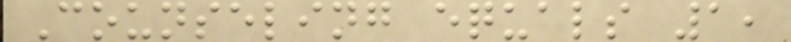Counseling equals 1,
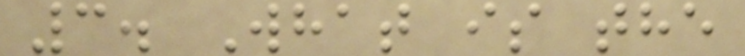3. What is the
